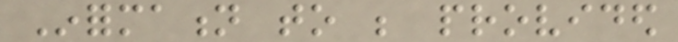Information to be provided
